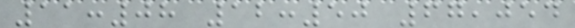11:08 12:50 67,054
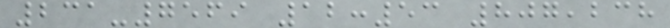231-7569 12:53 807,238
